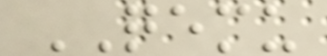QEMU
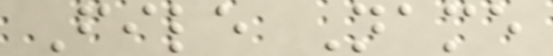File Name
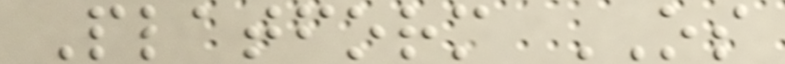Platform OS
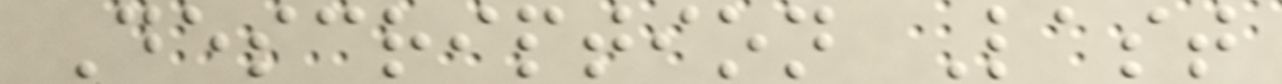Description Last
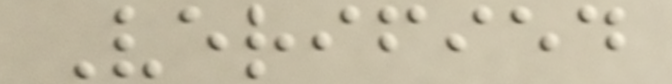Verified
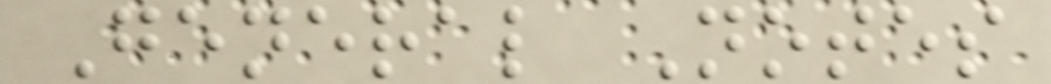General Notes
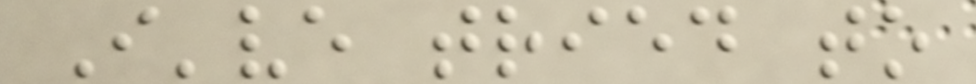I've tried to
